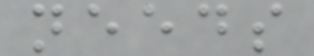needs
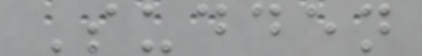Sudden
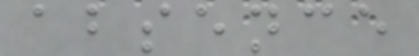absence
